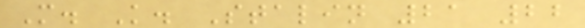M. K. Stalin 21 22
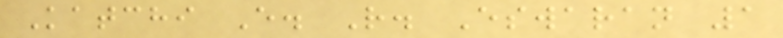Katchi E. R. Eswaran 1
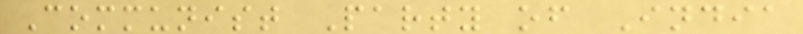Communist Party of India
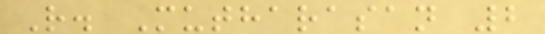R. Mutharasan 2
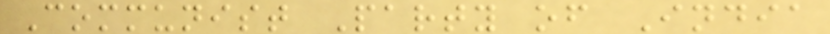Communist Party of India
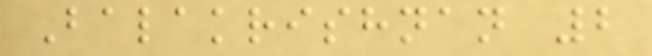Balakrishnan 2
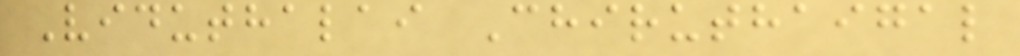Viduthalai Chiruthaigal
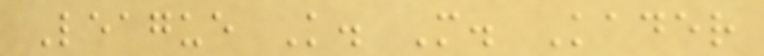League K. M. Kader
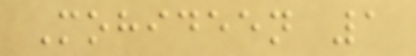Mohideen 1
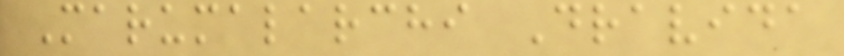Marumalarchi Dravida
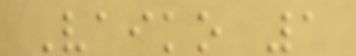Vaiko 1
